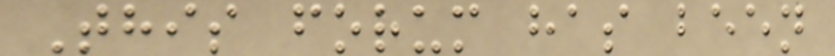This forum has been
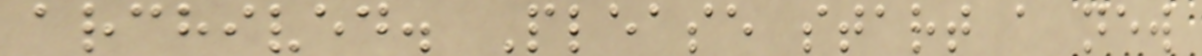archived. Please start a new
